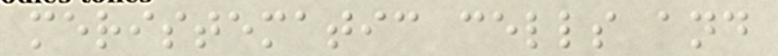meristematic cells and
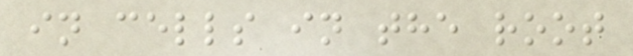in cells in the root
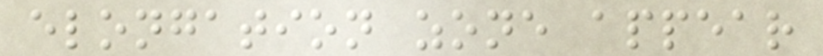elongation zone appear
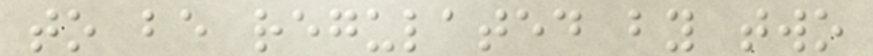to be regulated by two
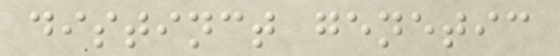distinct genetic
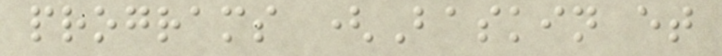programs (Baskin et
